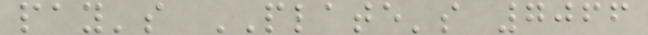pay's PLATE's 7066
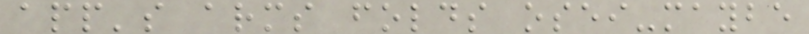app's arms folds osei-maybe
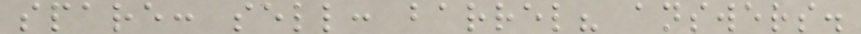spare: sell: barrel? answers.
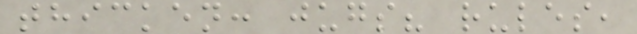thicken: jugs? rules,
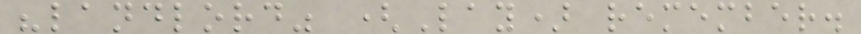"landlord" (Lay) remember.
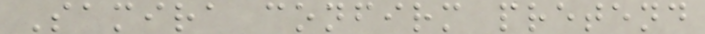Samira confirm pretend
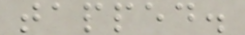tapped.
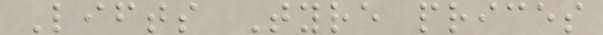Lifts Tyre prices
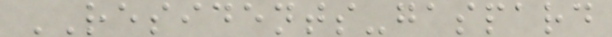RESIDENTS-gaspard
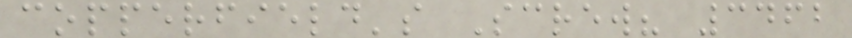copperfield's Screw? 3462
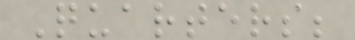Quarters;
